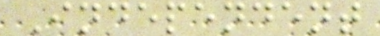Independent
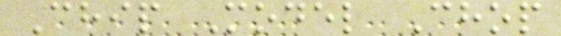Chip Model Chop
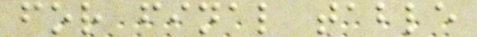for final table
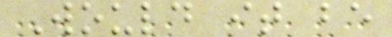Would it be
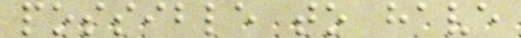possible to have
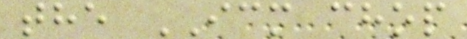the ICM chop
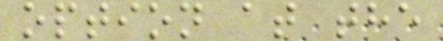option at the
